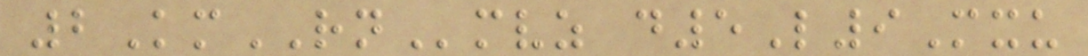2KmRNmvz d5L9Mxu
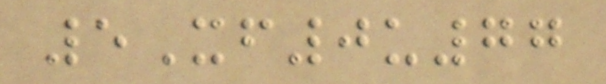5Xf0u77
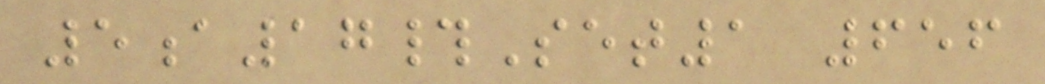5a17#Set1 656
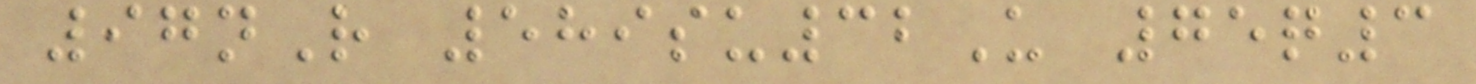97nR 589su32U 75q3
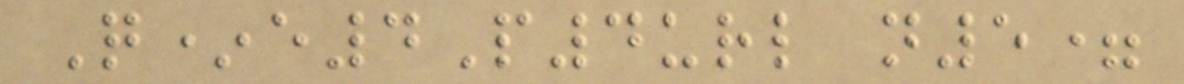Q*e4P4url n5=
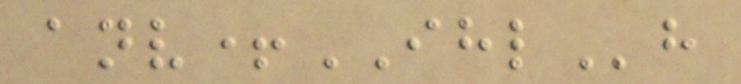anv+IHLh
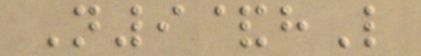N9&hL
